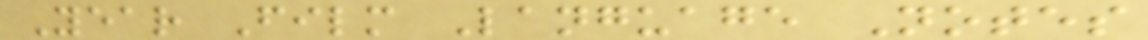Year Film Language Notes
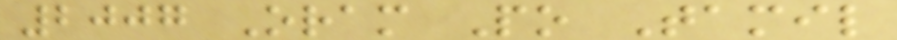2007 Oram Po Tamil
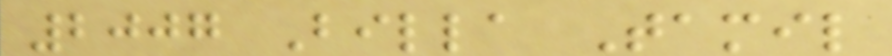2007 Billa Tamil
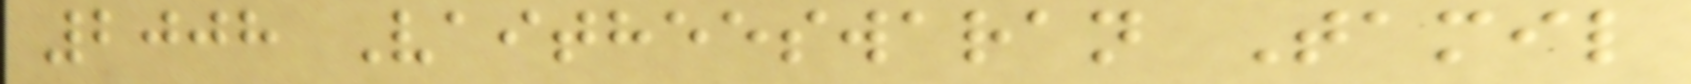2008 Vaitheeswaran Tamil
